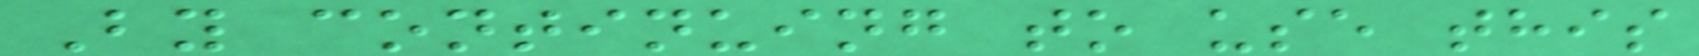By continuing to use this
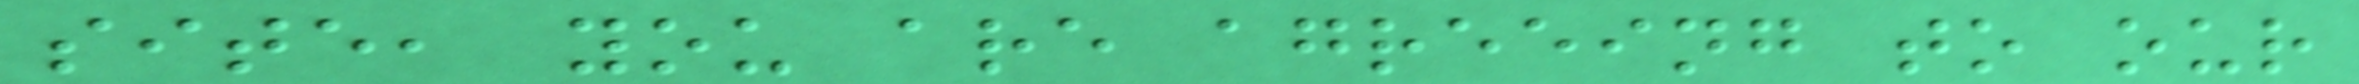site, you are agreeing to our
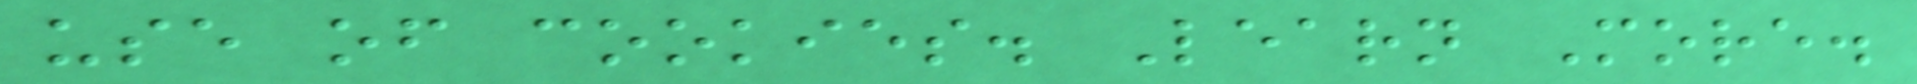use of cookies. Learn More.
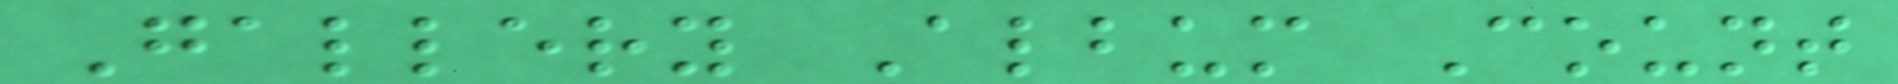Gallery Album Count
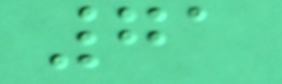71
